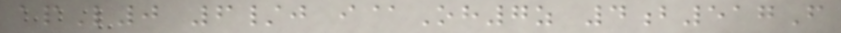apL0 6/j i@Oh7z 4b517F
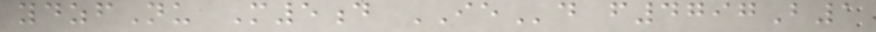ydzfNu M5d IEd f4797B1
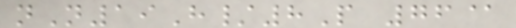nN19H/8P 76@
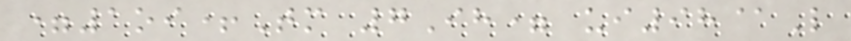=1oi+Tm 7Ih= ui98@L
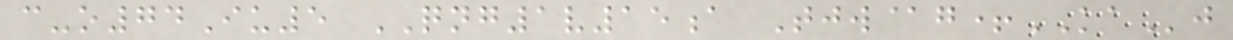c-o74Iu5 QNG1v15a Tjw@g+KAj
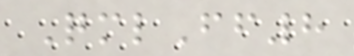QmlFf8
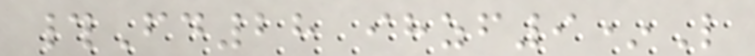#Fd28 ihzf9*L
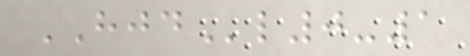HJDl0-1
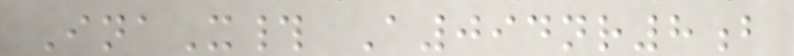InaX# A094nr8b
